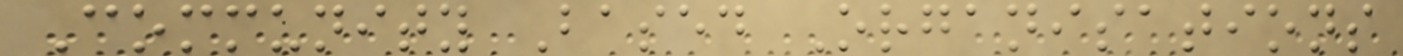Community Based Organisations
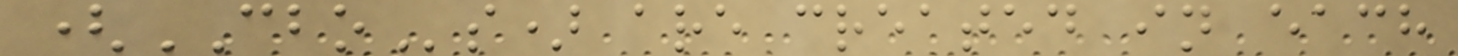(CBOs) are created in each
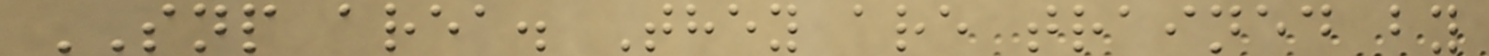SNP area. They are trained by
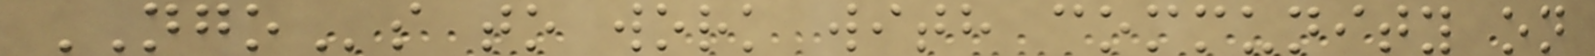NGOs to work with community on
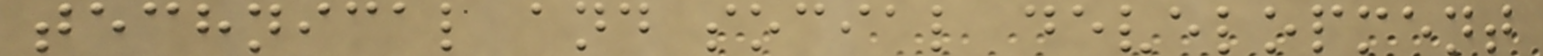technical and social development
